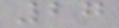27
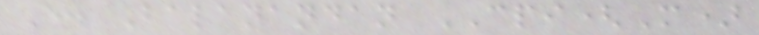E. Balanandan CPI(M)
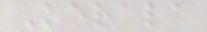Kerala
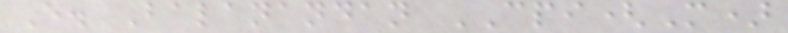E. Balanandan CPI(M)
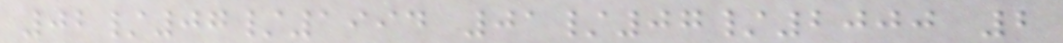02/07/1994 01/07/2000 2
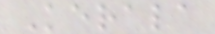Kerala
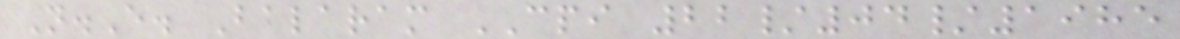N.E. Balaram CPI 22/04/1985
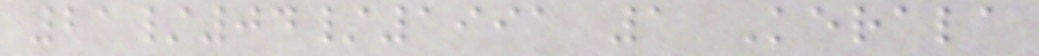21/04/1991 1 Kerala
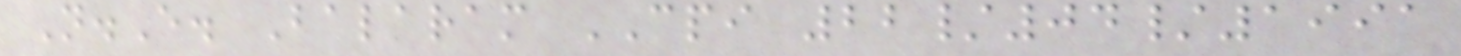N.E. Balaram CPI 22/04/1991
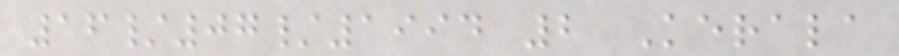16/07/1994 2 Kerala
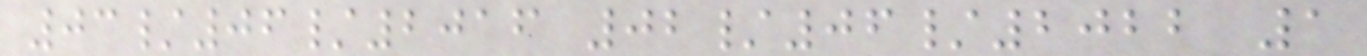03/06/2016 02/06/2022 1
